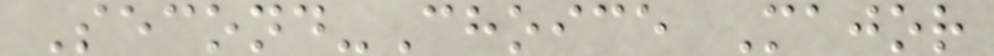Second-Choice Major
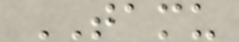TAMU
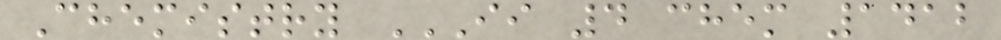Chemistry II 4 CHEM 1412
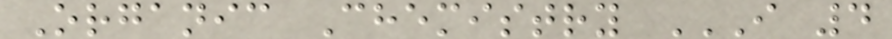Organic Chemistry I 4
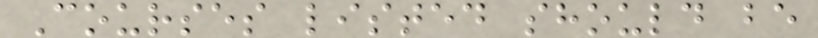Courses listed should be
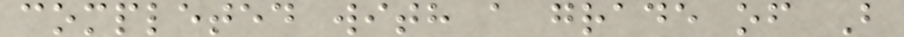completed with a grade of B
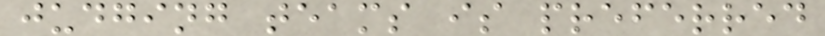judging teams is preferred
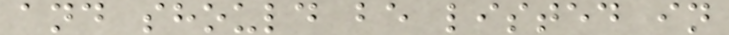and should be listed in
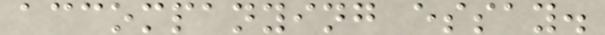accompanying essay.
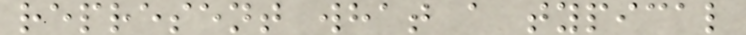represent what a typical
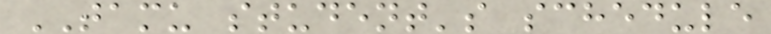TAMU student's schedule
